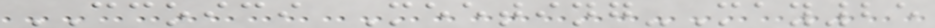CCOICI Meeting-May25
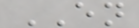EN
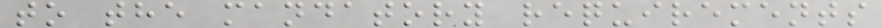to the mandatory requirements
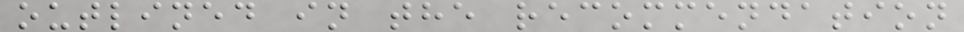outlined in the recommendation
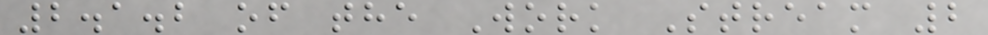2.1.2 of the Work Stream 2
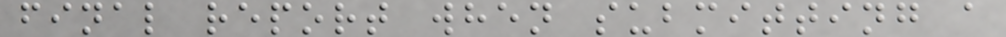final report when submitting a
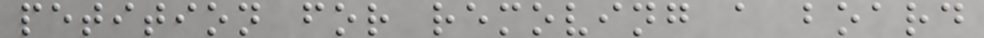petition for removing a board
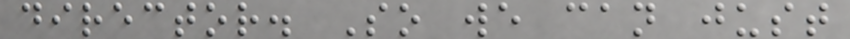director. So we can just
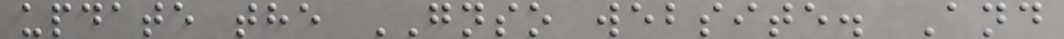update the GNSO website. And
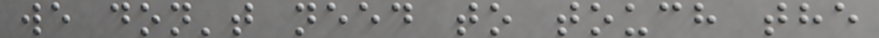we don't need to touch the
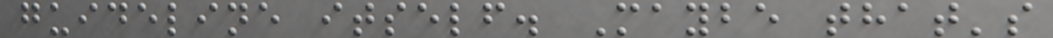guideline itself. Maybe that's
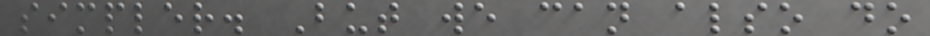simpler. But we can also do
